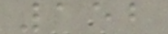152
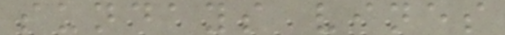sundays vines
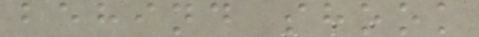behind shook
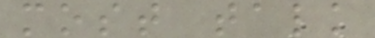most talk
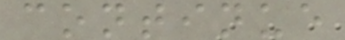continue
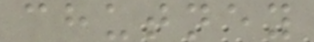chutney
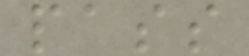pass
